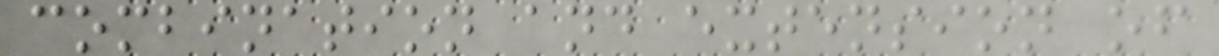combination and extension of
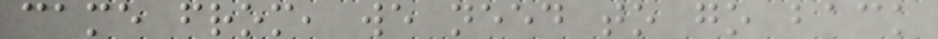came from, we need to go back
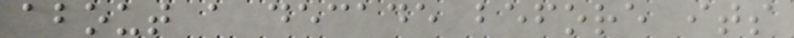about a decade before its
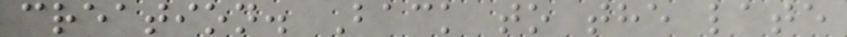creation. Back to the late
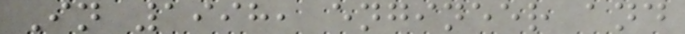In 1998, engineer and
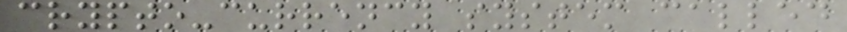crypto-currency system called
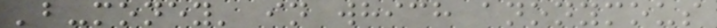'b-money' in which anonymous
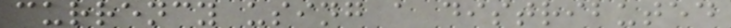currency using a distributed
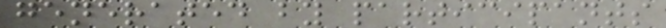generated by participants
